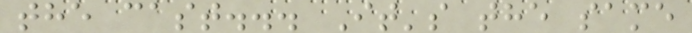the cast... It's the same
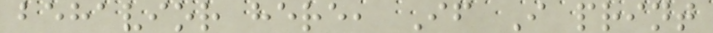behavior here, If I print
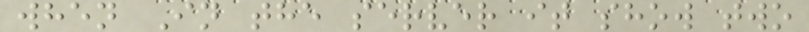when In the server it show two
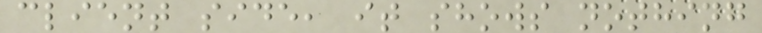client side, it shows nothing
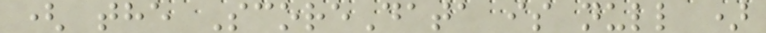( the ScoreData is null )
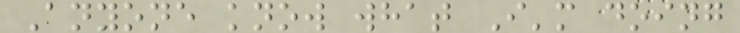Anyone know what I'm doing
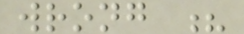wrong ?
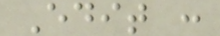Edit :
